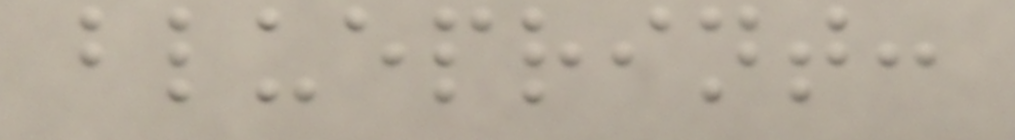blueprint:
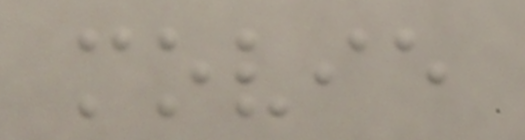movie
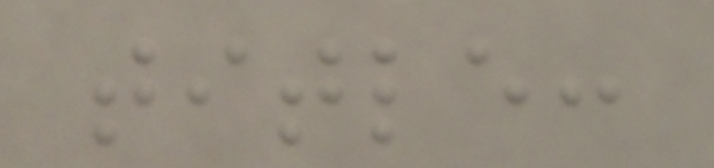title:
